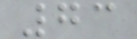73
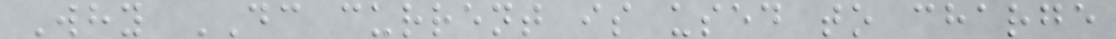Why DC current is used to charge
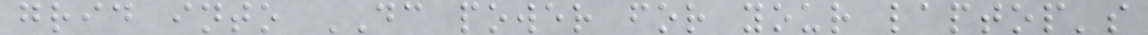grid into DC power for your laptop's
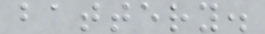battery.
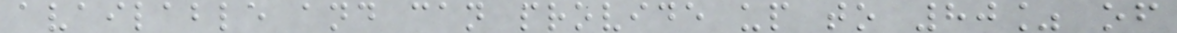available and can provide up to 80% of
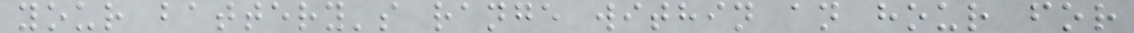your battery's range within an hour for
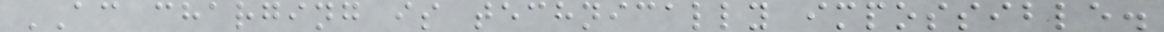AC charging is technically impossible.
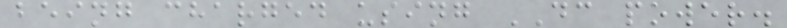being charged using DC power.
